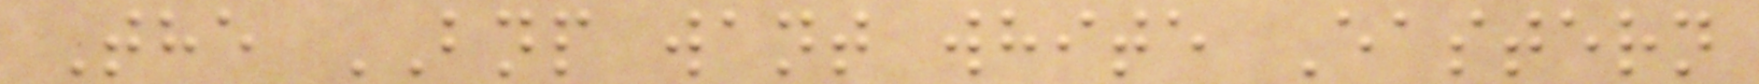The BNP want white Eastern
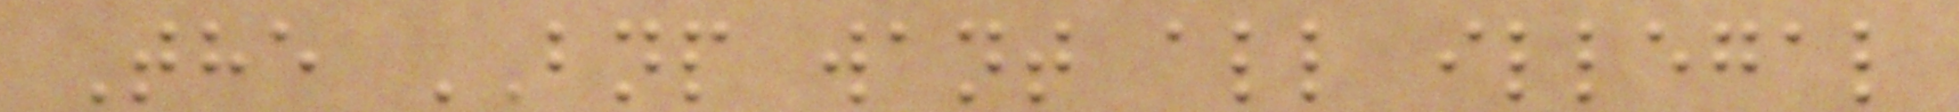The BNP want all illegal
